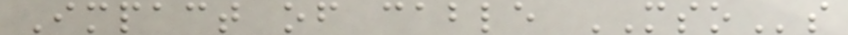Impact of cable MSOs
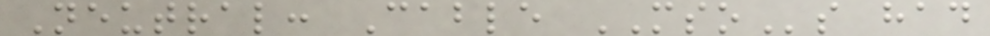Neutral: Cable MSOs had
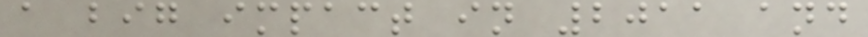a big impact in 2011 and
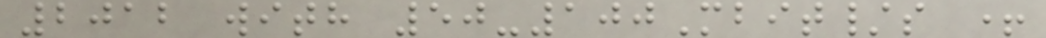2012 with 50-100Mbit/s +
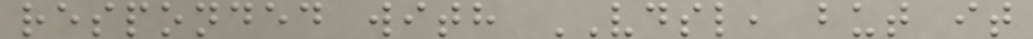responded with VDSL, but it
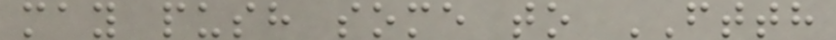may push some to FTTH
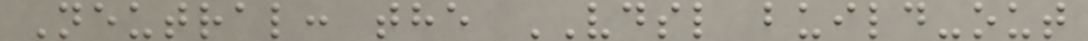Neutral: the VDSL build-out
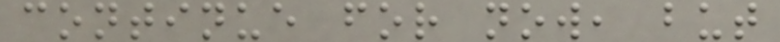continue for now, but
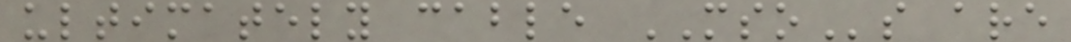ultimately cable MSOs are
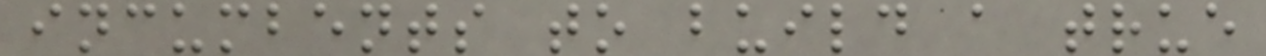incumbents to build a true
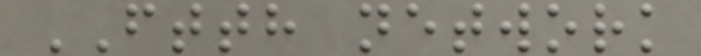FTTH network
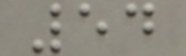54
